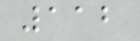112
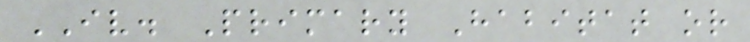IV. Primary Habitat or
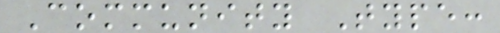Community Type:
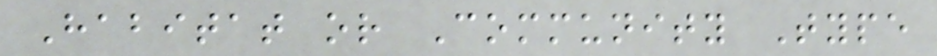Habitat or Community Type
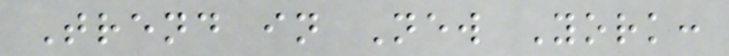Trend in New York:
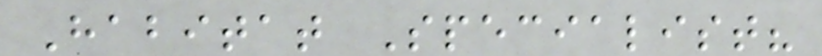Habitat Specialist?
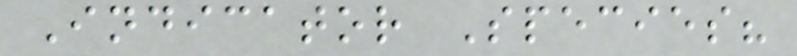Indicator Species?
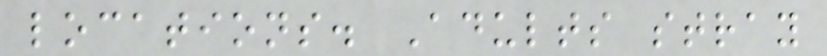locations. Adults stray
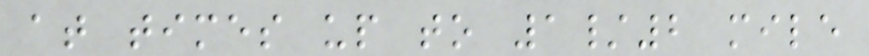at times up to 1/2 mile
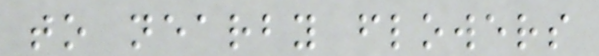to nearby flowers
